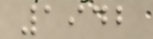1942
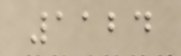1124
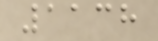1138
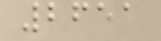2651
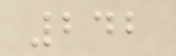242
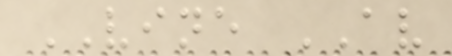VINE AV
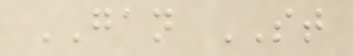GAN ST
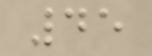45
